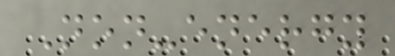Non-energy
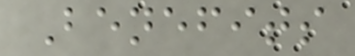Benefits
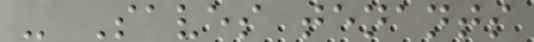- Saves tenants
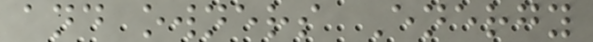and owners Energy
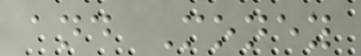and Money
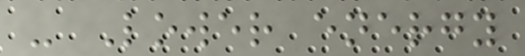- Lower energy
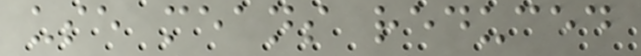use means reduced
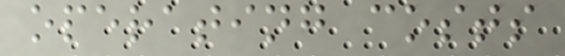operating costs
